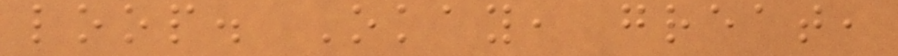loop. Okay, great,
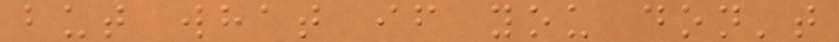but what if you don't
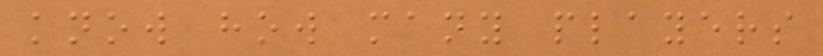know how many players
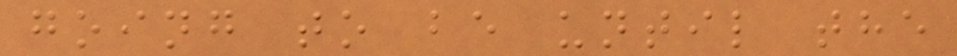going to be until the
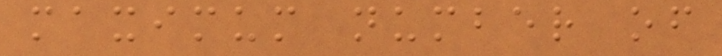maximum number of
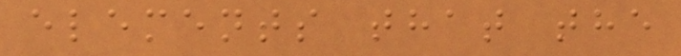elements that the
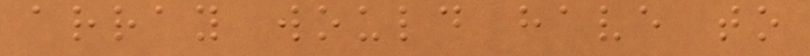array would have to
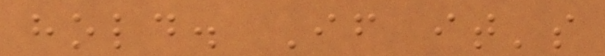hold. If it's
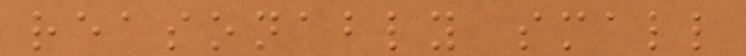reasonably small
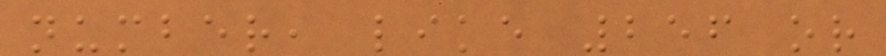number, like 256 or
